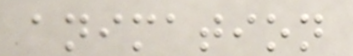animation
